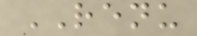RENU
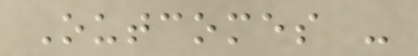Outcomes -
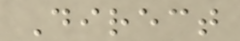Direct
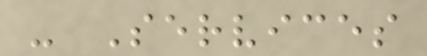- Services
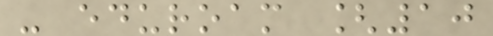- eduroam [10
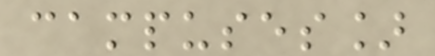campuses]
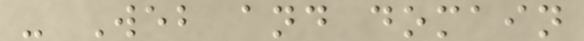- Web and domain
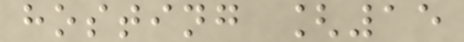hosting [15
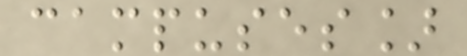campuses]
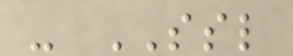- SSL
